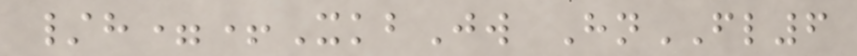/h=+XkbJw HnFL6
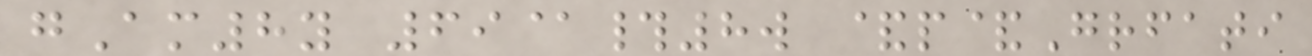gAm8y 69@#8w &p&Grfati
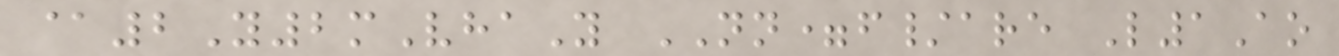@2Y2mVhaY NN=f/are L1Ao
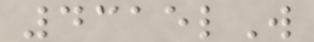4315lW
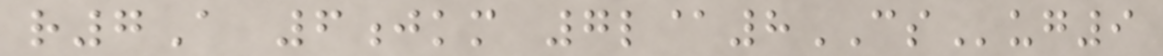r7A 6jkm 7l@8CSug9
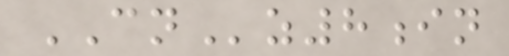CNz8in
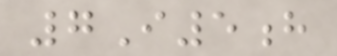7I5h
